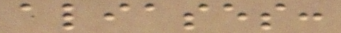aliases:
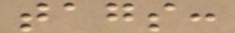tags:
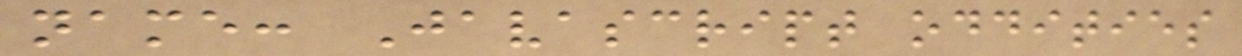name: Javascript oddities
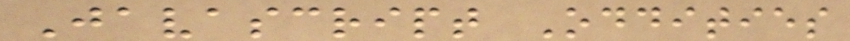Javascript Oddities
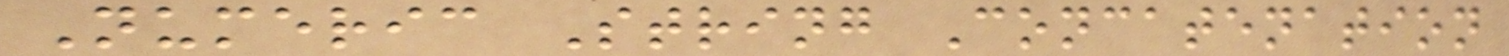Numeric String Concatenation
